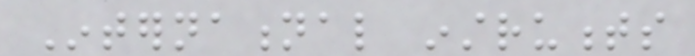International instruments
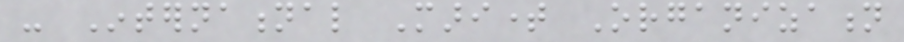- International Maritime Organization
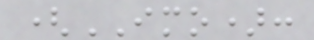(IMO):
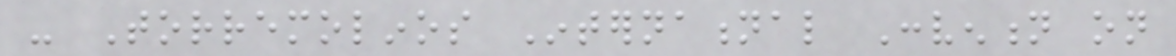- Torremolinos International Convention on
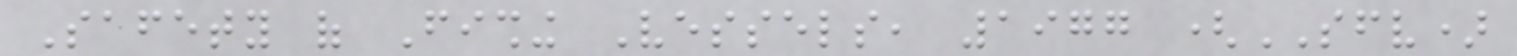Safety of Fishing Vessels, 1977 (SFV)
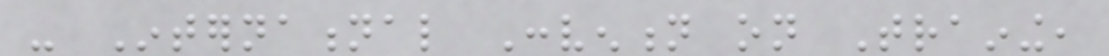- International Convention on Training,
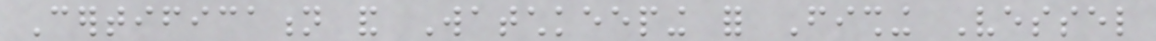Certification and Watchkeeping for Fishing Vessel
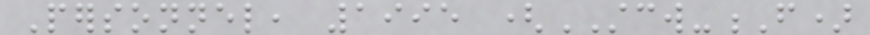Personnel, 1995 (STCW-F)
